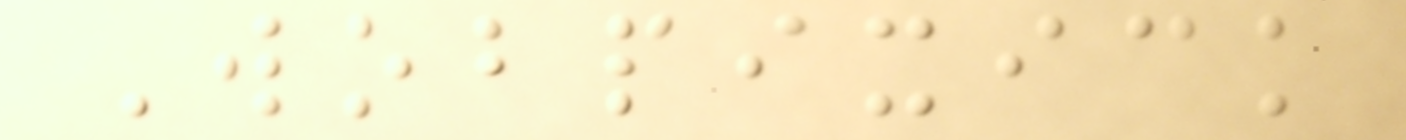Wobpixick
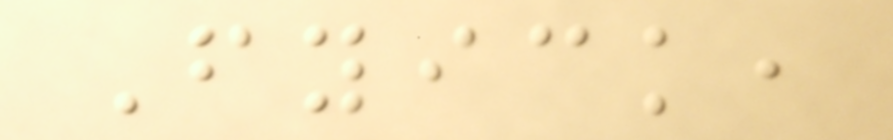Fyick,
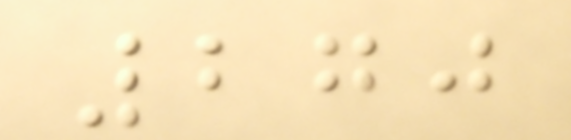270
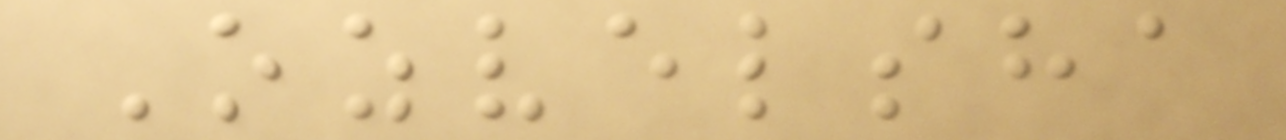Ozvelsha
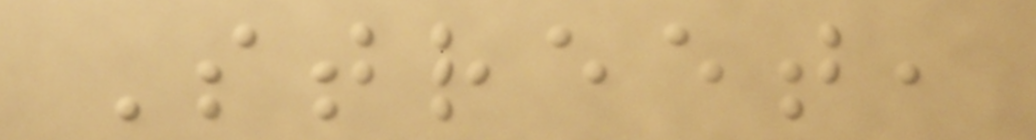Street,
